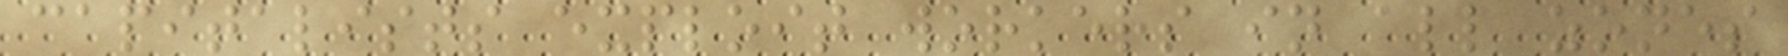capitalists exploit workers in all zones
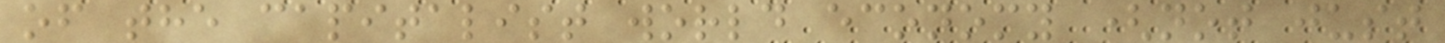of the capitalist world economy (not just
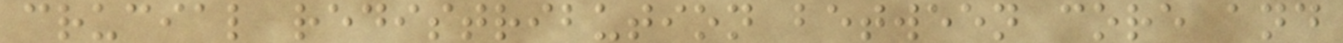crucial redistribution between core and
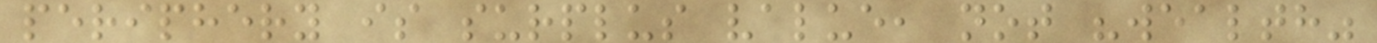periphery is surplus value, not "wealth"
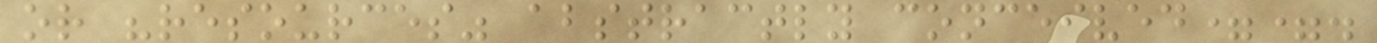or "resources" abstractly conceived==.
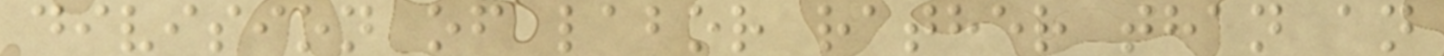division of labor rather than an
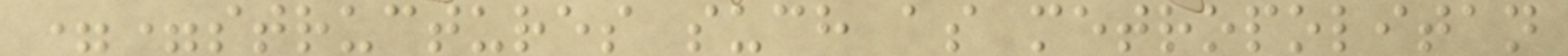==structures such as metropolitan
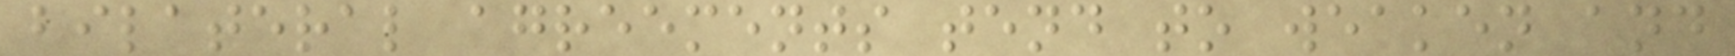bilateral agreements tend to weaken and
